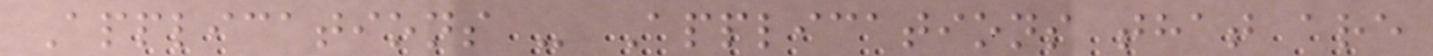Applications - Applications that are
